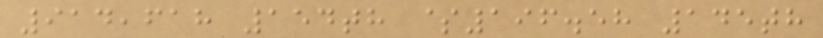914,618 154th $196.58 145th
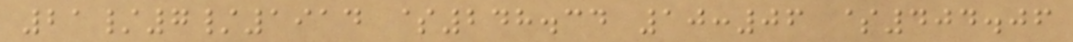21/7/1914 $248.34 10:06 $404.06
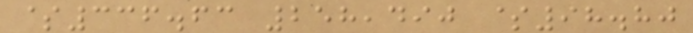$336.63 258,490 $98.80
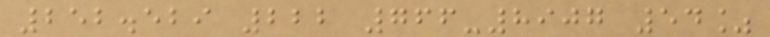252.529 222 766-8907 54%
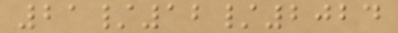21/12/2024
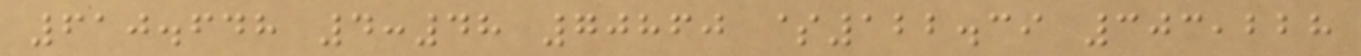610.648 4:48 70860 $122.39 303,228
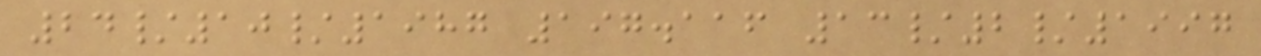24/10/1987 197.116 13/2/1997
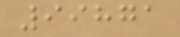99871
